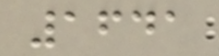1641
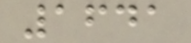1641
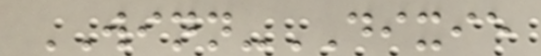WINN-DIXIE
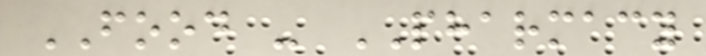FOOD - PHARMACY
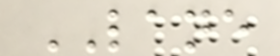LANE
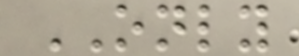ONLY
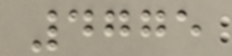4775
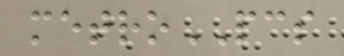metroPCS
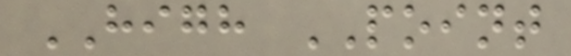HIGH POINT
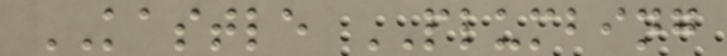KASTLE PLUMBING
